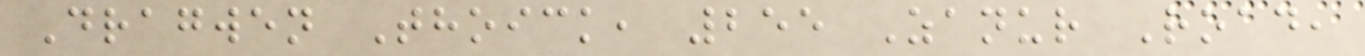Dragwen Thoick, 255 Zanur Road,
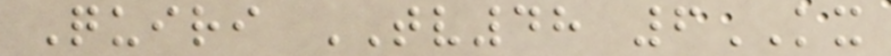Quiri TV48 6KX
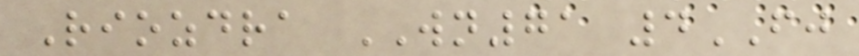Riozdra WN71 4FJ
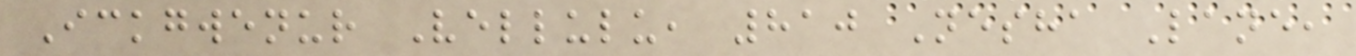Ickgwenur Vellulu, 810 Nesha Lane,
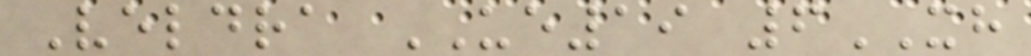Veldra UE19 6XH
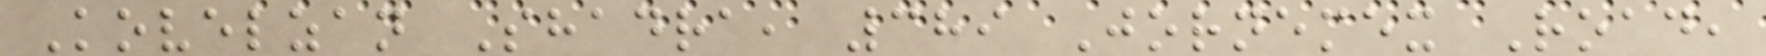Kovelzan Shadra, 389 Jornemex Road,
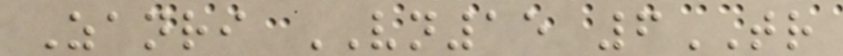Zanri VN15 6TR
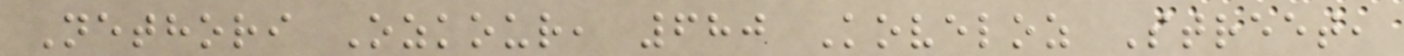Nethori Ozkour, 680 Koveloz Street,
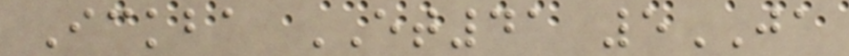Ickba ET41 5JA
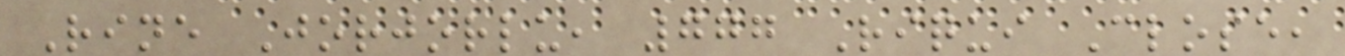Rine Jorjorlu, 777 Riqui Close,
